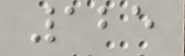125
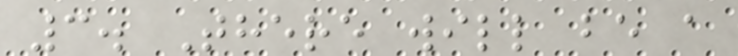3. There will be a
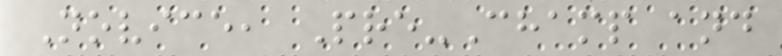Novice, Pre-Champ and
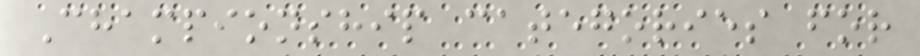Championship categories for
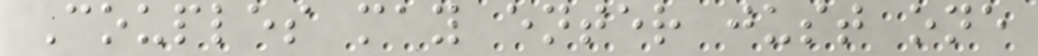Couples may enter just one
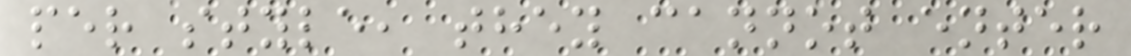per style, they cannot enter
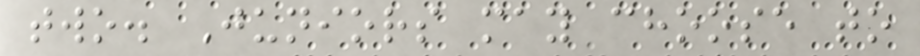two. Juniors may choose to
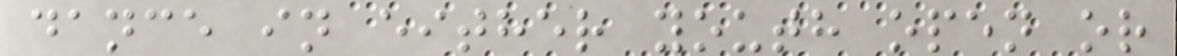dance in either youth open or
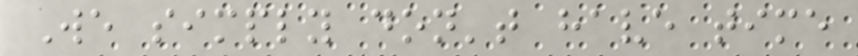We simply don't have time
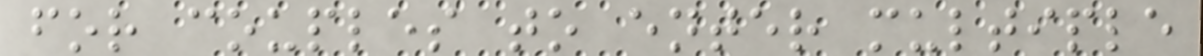for couples to enter multiple
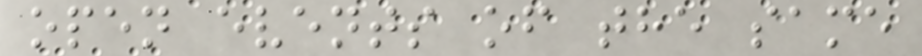open events of the same
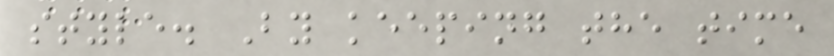style. By keeping the time
